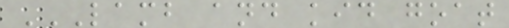LAMB AND KID GOAT
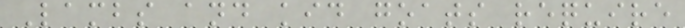Lambs and kid goats require
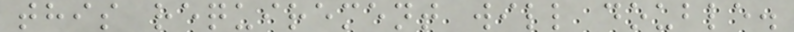this requirement will double.
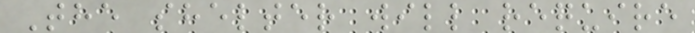The shelter will require
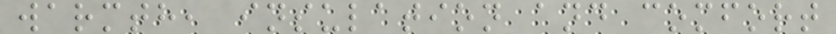warmth, insulation and comfort
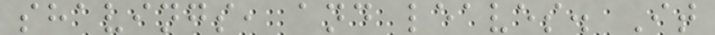shavings, and leaves. It
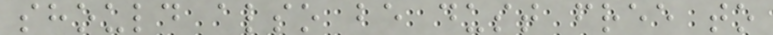should also be dust free to
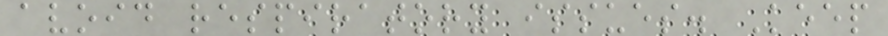avoid respiratory issues. Keep
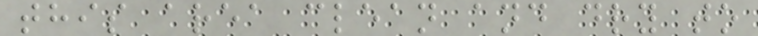this area clean and dry to
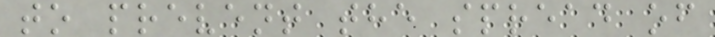to prevent the spread of
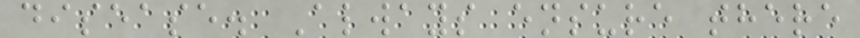disease. Always ensure there
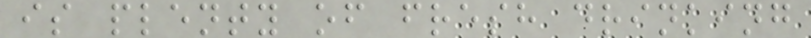is plenty of fresh drinking
